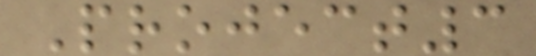Project3
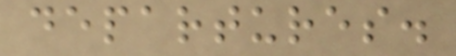departures.
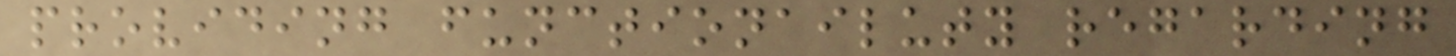providing functionailuty regarding
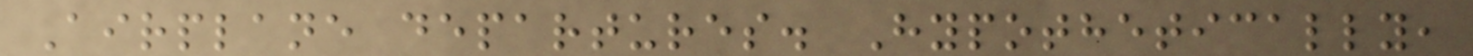Airplane departures. Hypothetically,
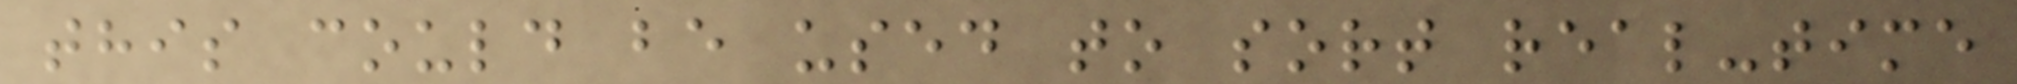this could be used to sort real-time
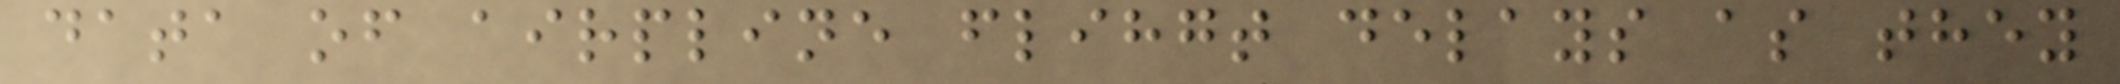data of airpline flihgt delays as they
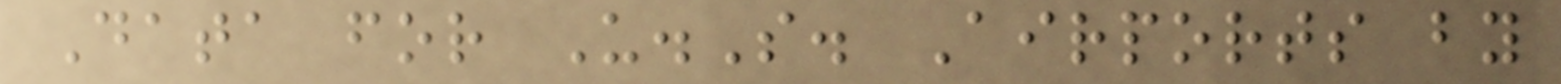Data for U.S. Airports by
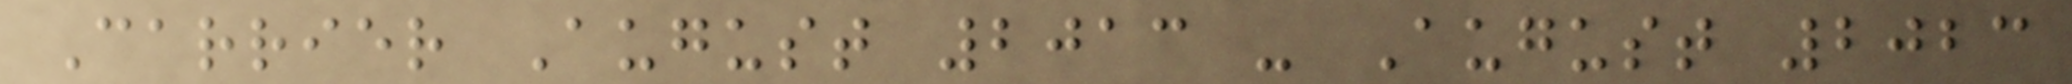Carrier August 2013 - August 2023
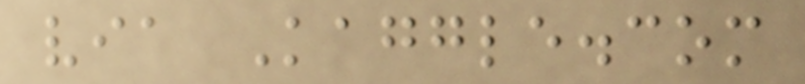via Kaggle.com
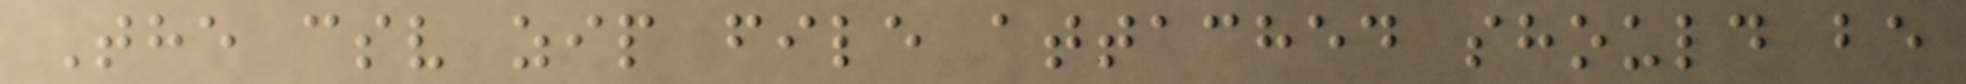The csv zip file attached should be
